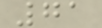71
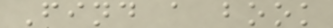Find a book
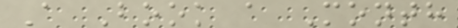A Book a Month
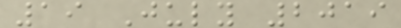19 July 2019
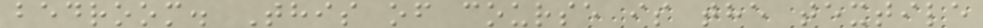bedroom. This of course is the textile
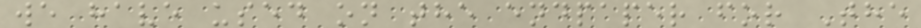we have used on the endpaper for The
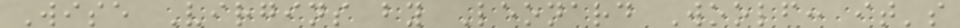Wise Virgins by Leonard Woolf: it's
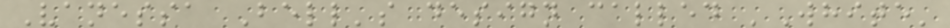Vanessa Bell's design called 'White'
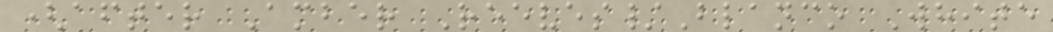(after Amber Reeves/Blanco White
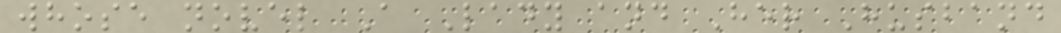whose novel A Lady and Her Husband
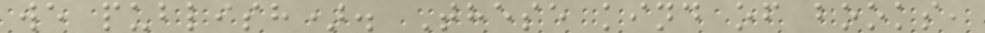we publish). These kind of books,
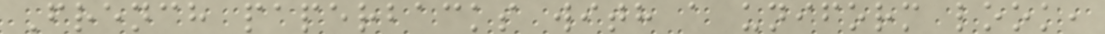French paperbacks with a uniform look,
